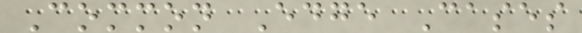Common Edge Cases
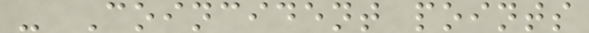- Coincident points
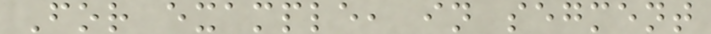For example, in segment
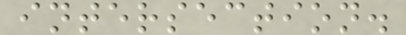intersection.
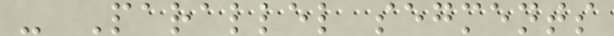- Parallel segments
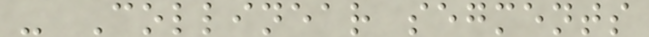- Collinear segments
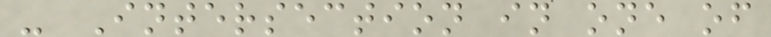- Intersection in one of
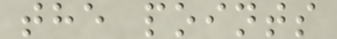the points
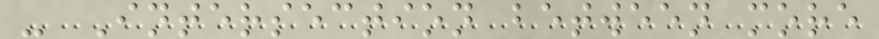- Intersection between more
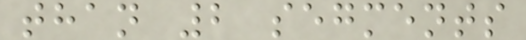than 2 segments
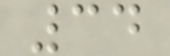34
